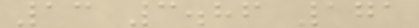13 3.86 171
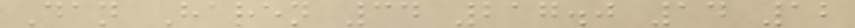Dan Haren 34 217.0 14 12
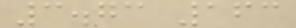3.73 163
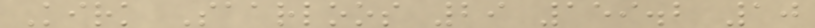Kirk Saarloos 29 159.2 10
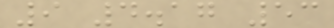9 4.17 53
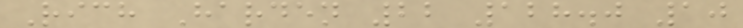Rich Harden 22 128.0 10
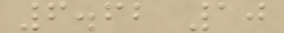6.62 10
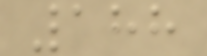188
